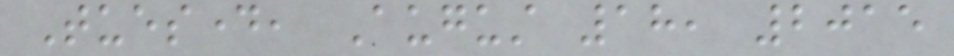Tuesday, August 18, 2015
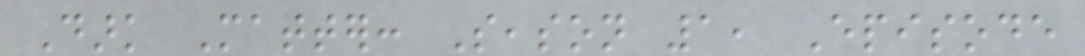Dark Matter: Season 1, Episode
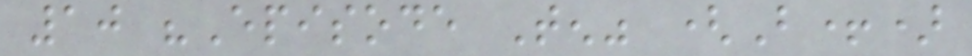10 "Episode Ten" (B+)
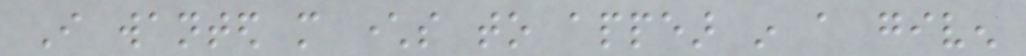I wanted more characters to appear in a given
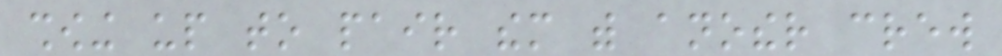showing up to pair them with another crew
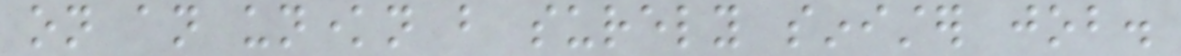on an unknown but surely sinister job.
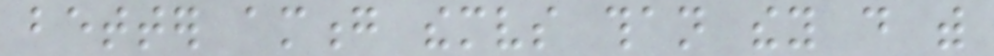better among themselves than they do with
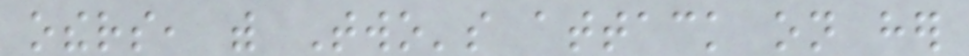others, with Two's attack on her
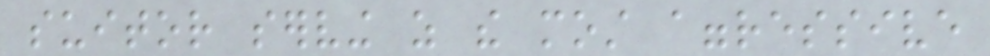suitor serving as the most aggressive
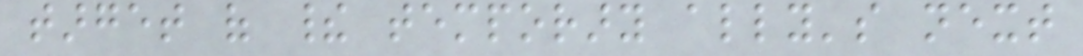target of their temporary ally's next
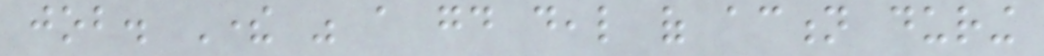job. There was a good deal of action during
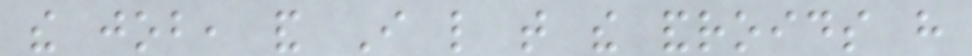the job, and I like that the androids have
